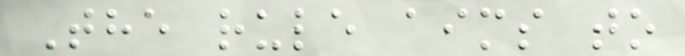The rule aims to
